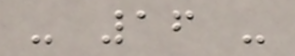- 16 -
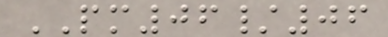PM06/06
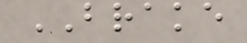BRAKE
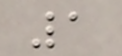1
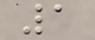1
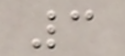3
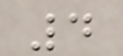4
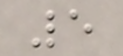5
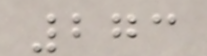273
